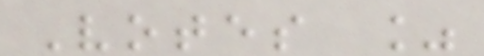Votes %
